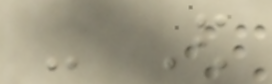- Ed
